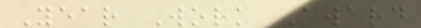Year Work Award
